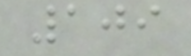109
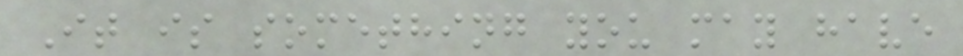It is something you may have
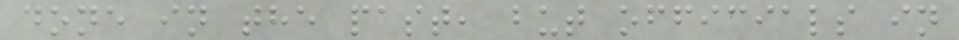done in the past, but officials in
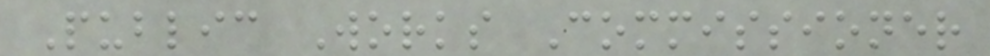Public Works Commissioner
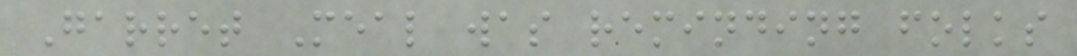Garret Meal was reminding folks
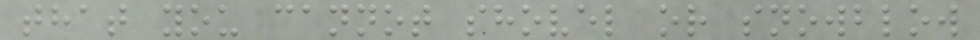that you cannot shovel or snowblow
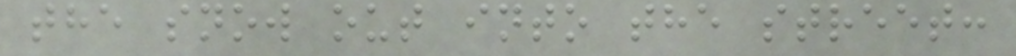the snow out into the street:
